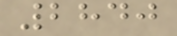2840
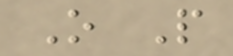O P
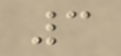3
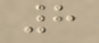8
